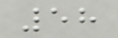58
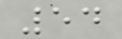54
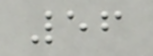56
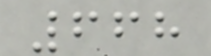668
